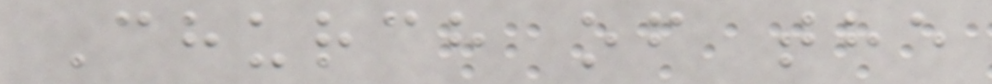Church of the
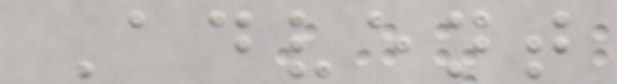Advent
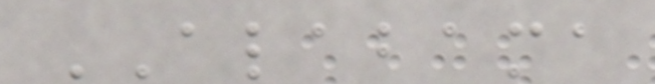ALABAMA
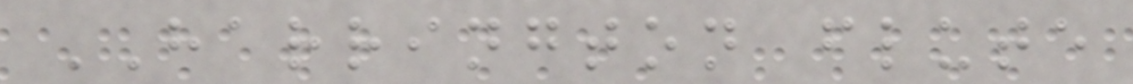HARRINGTON flute
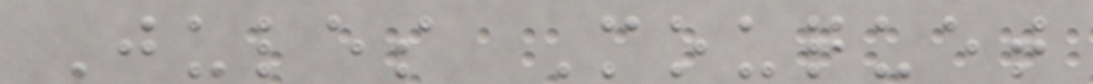Jules Mouquet
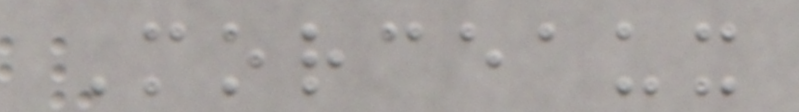Morceaux
